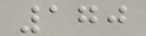170
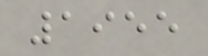1955
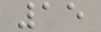15
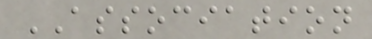ASSOCIATION
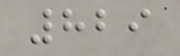829
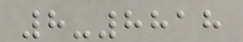8-8818
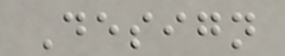Design
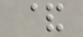&
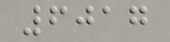6017
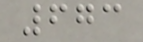673
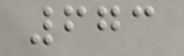673
